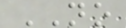NO
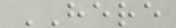HERE
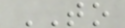TO
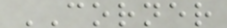CORNER
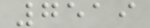7519
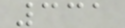331
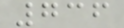736
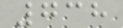738
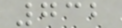732
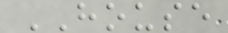HOUSE
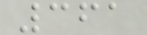361
